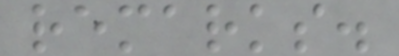remarks.
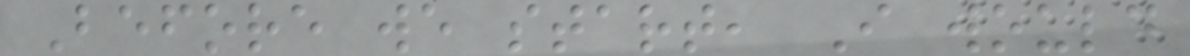Before we start, I would
